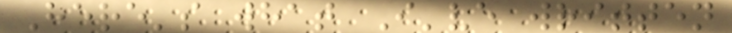Here's what I've written
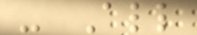- All
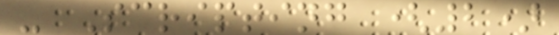- Scripting (2)
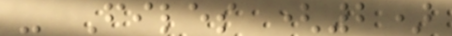- Files (2)
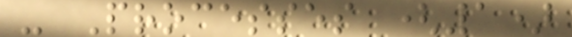- Processes (1)
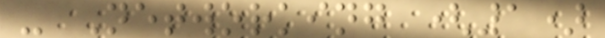- Networking (1)
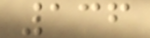136
